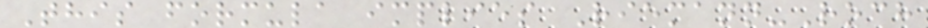This formula implies Riemann-Roch
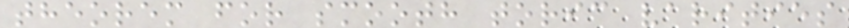theorem for smooth toric varities
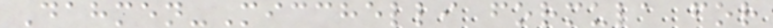Dahmen-Micchelli formula for
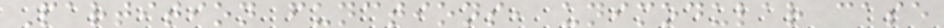Partition functions, unimodular case
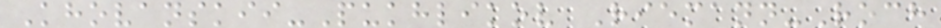Khovanskii-Pukhlikov Riemann-Roch
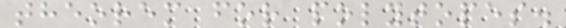theorem for polytopes.
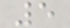5
